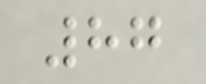87
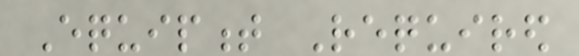Equipment Required
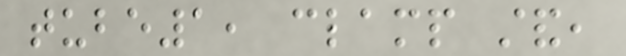tube1, clamp stand,
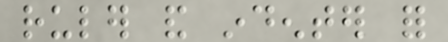ruler and indenter for
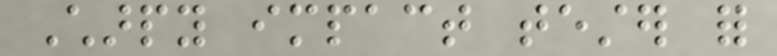Charpy impact tester for
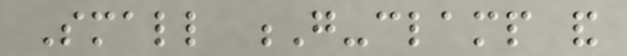Small G-clamp and
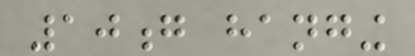10g hanging
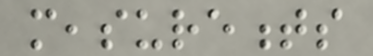measurements
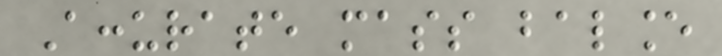Accurate mass balance
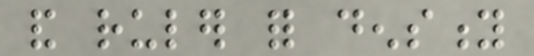and ruler for density
